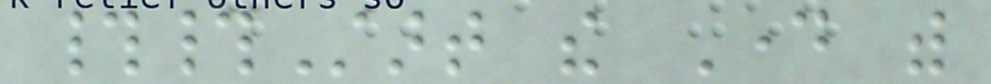##Start the Day with
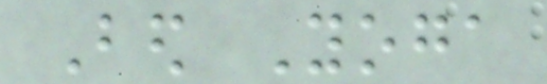Bed Yoga
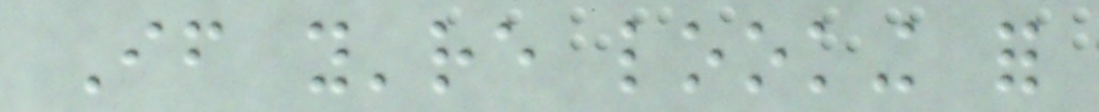If you're looking for
